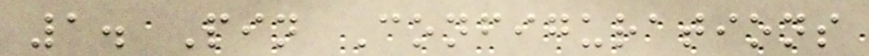1. Pin Configurations
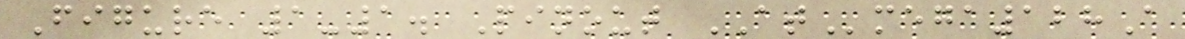Figure 1-1. Pinout ATmega128A
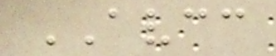AVCC
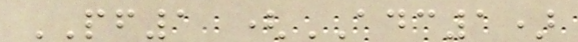PF1 (ADC1)
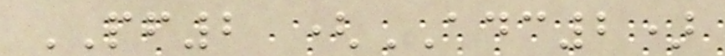PF2 (ADC2)
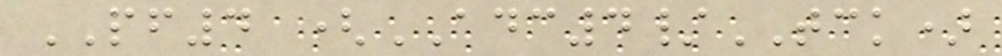PF4 (ADC4/TCK)
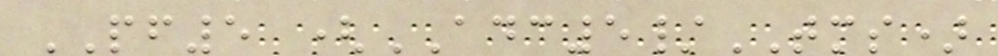PF5 (ADC5/TMS)
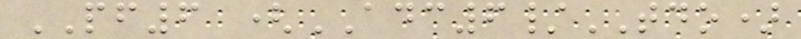PF6 (ADC6/TDO)
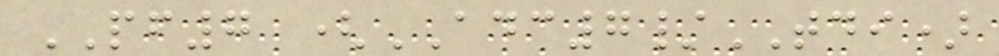PF7 (ADC7/TDI)
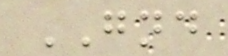GND
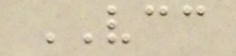VCC
